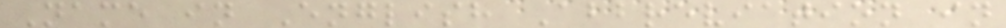Name in English Abbreviation in
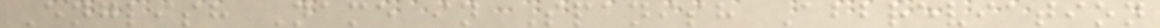English Name in Spanish Abbreviation
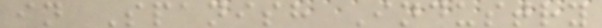in Spanish Industry
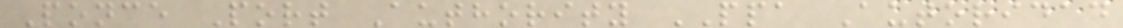Ponce Port Authority PPA Autoridad
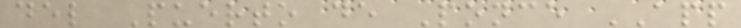del Puerto de Ponce APP
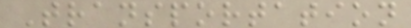Transportation
